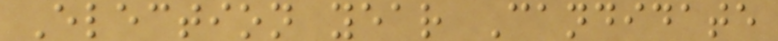Election year Candidate
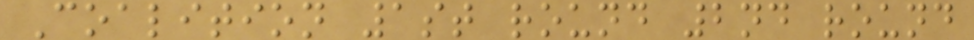Coalition 1st round 2nd round
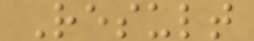Result
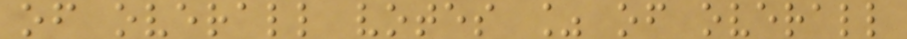of overall votes % of overall
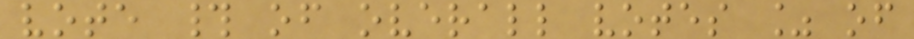vote # of overall votes % of
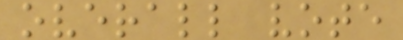overall vote
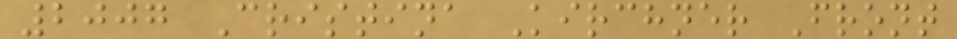2007 Cristina Kirchner Front
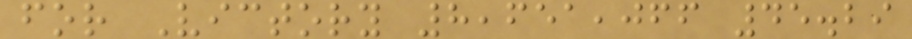for Victory 8,651,066 45.29
